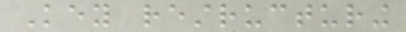Key restructuring
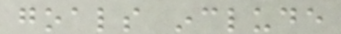goals include
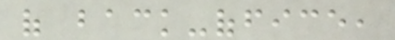of back-office,
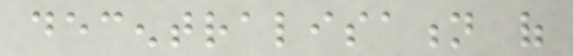decentralisation of
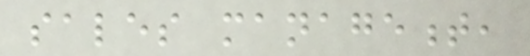sales management,
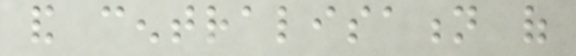and centralisation of
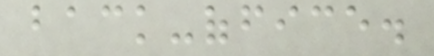back-office.
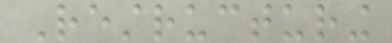Restructuring
